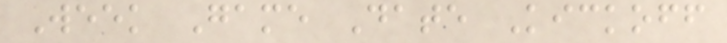Week Game Date Kickoff
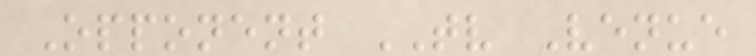Opponent TV Venue
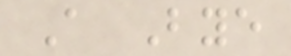A Bye
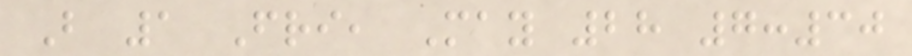B 1 Fri, May 28 7:30
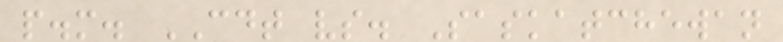p.m. CDT vs. Saskatchewan
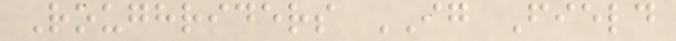Roughriders IG Field
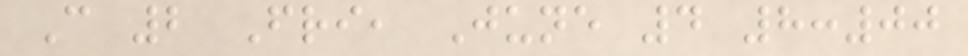C 2 Fri, June 4 8:00
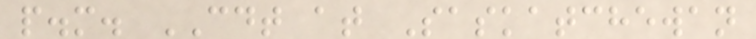p.m. CDT at Saskatchewan
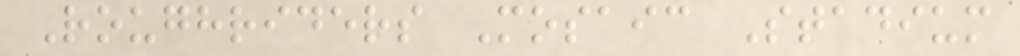Roughriders Mosaic Stadium
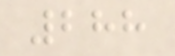288
